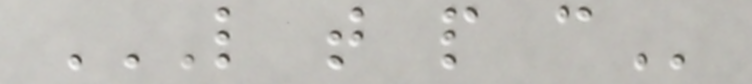L T P C
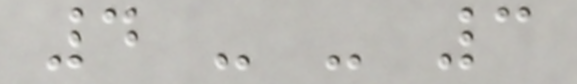4 - - 3
